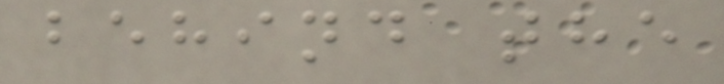behind the
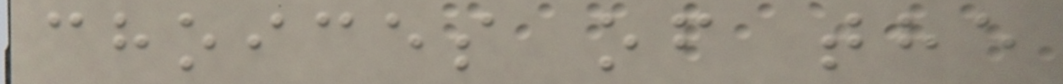choices of the
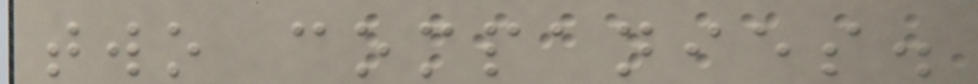two companies.
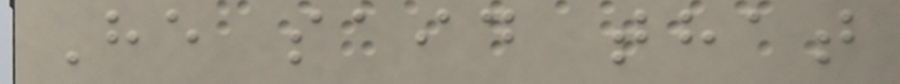He said that
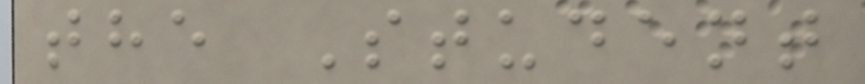the Student
